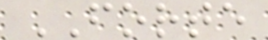FORTE
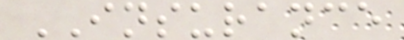INSURANCE
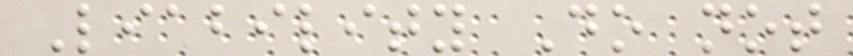Liability Do not
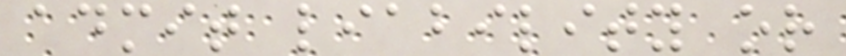admit liability or
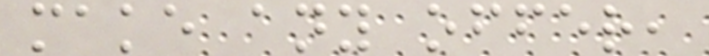make any offer,
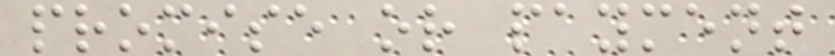promise or payment
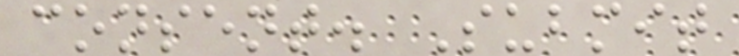consent. Submit
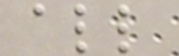all
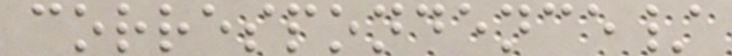correspondence/
